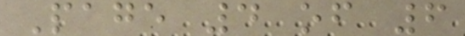Page 4 of 6
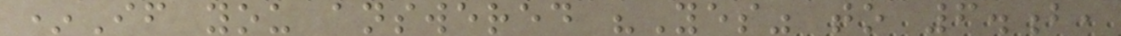*If you answered "Yes" to 6.b,
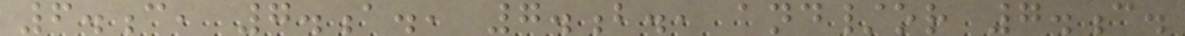6.c, 7.a., 7.b., and/or 7.c.
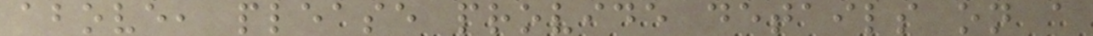above, please provide details on a
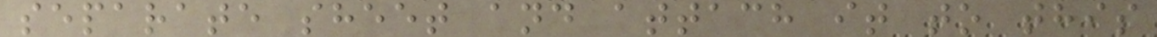separate sheet and attach it to this
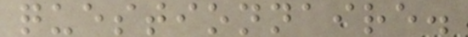questionnaire.
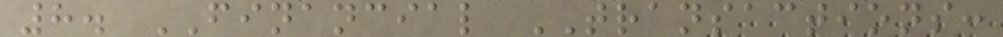8. FINANCIAL TRANSACTIONS:
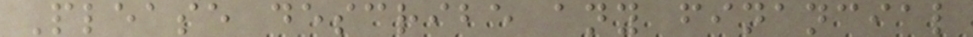Please describe any financial
